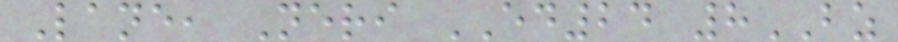Lane, Neri ED24 8BZ
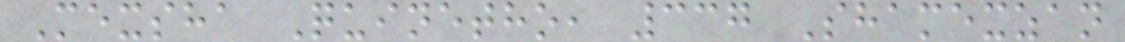Mexsha Quinetho, 337 Shamexzan
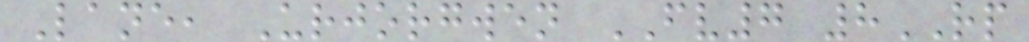Lane, Urjorgwen FV7 8RP
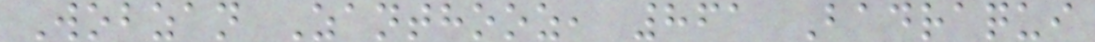Wobzan Zanthooz, 861 Badraqui
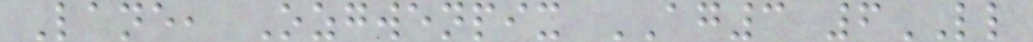Lane, Ozgwenpix AG3 6LL
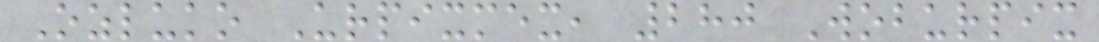Ozluko Urpixmex, 280 Woburpix
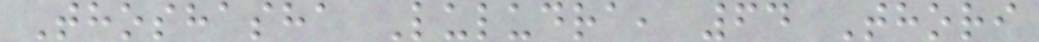Thoshasha Luludra, 64 Thori
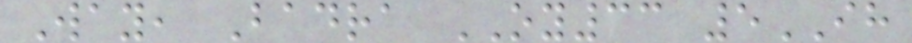Way, Badra OY33 5IH
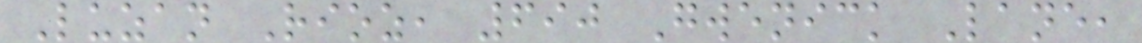Luzan Rioz, 690 Gwenick Lane,
